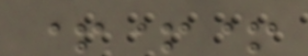+++
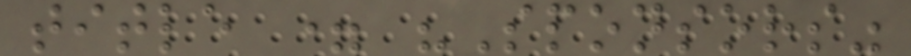title = "Sponsors"
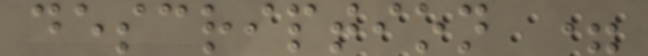description =
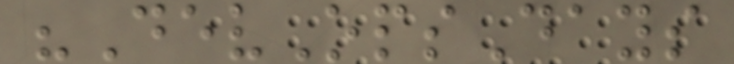"DevOpsDays
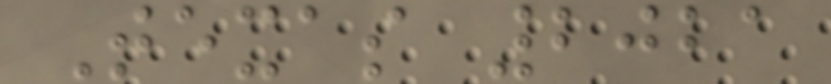Texas 2021
